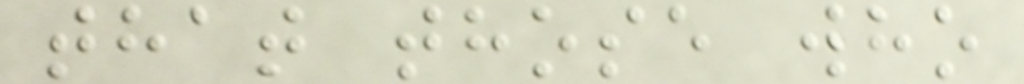that those who
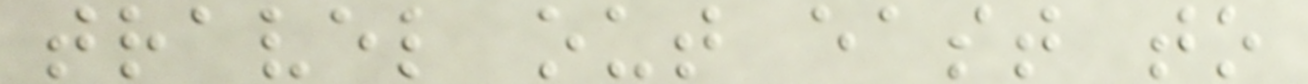travel out east to
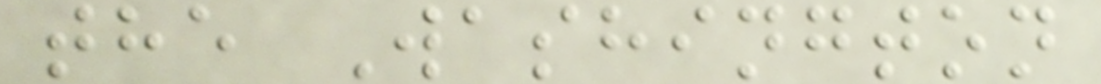the Washington
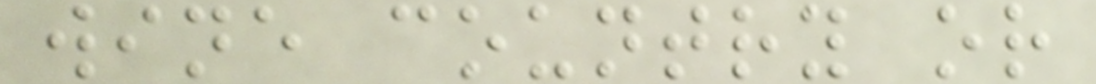wine country or
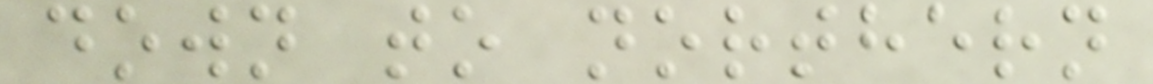down to northern
